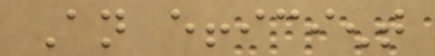An efficient
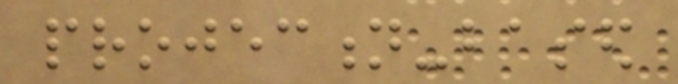projection-based
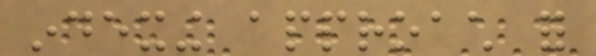indexing approach for
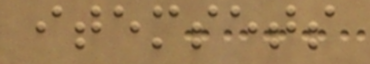itemsets
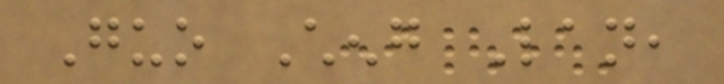Guo Cheng Lan,
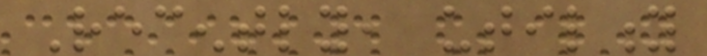Recently, utility
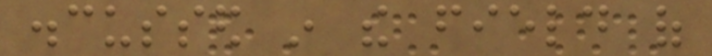discussed in the field of
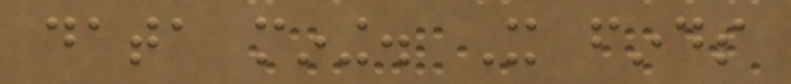data mining. It finds
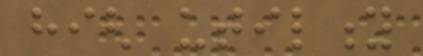high utility
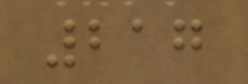217
